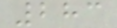283
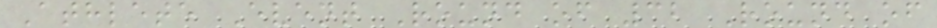Athlete Event Round of 32 Round of
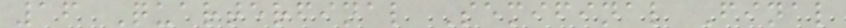16 Quarterfinal Semifinal Final
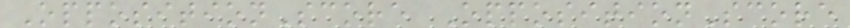OppositionScore OppositionScore
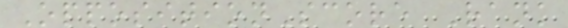OppositionScore Rank
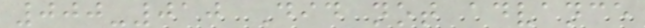000-010 Did not advance
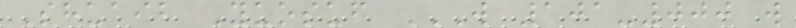Shuaib Yuosuf W 101-000 W
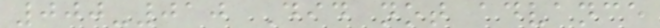000-010 Did not advance
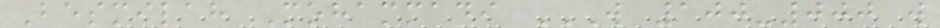Besmilah Mohammadi W 100-000 W
